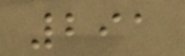291
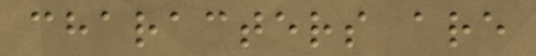characters are
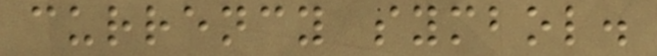currency symbol.
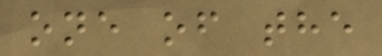one of the
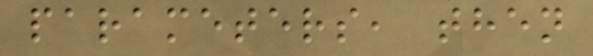parameters, then
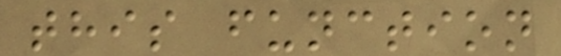this function
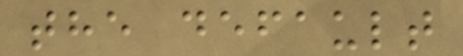the default
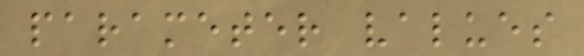parameter values
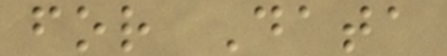for Data
